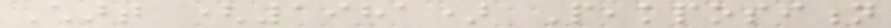Chart (1981) Peakposition
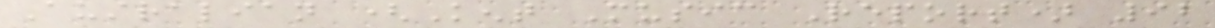Australian (Kent Music Report) 92
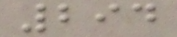294
